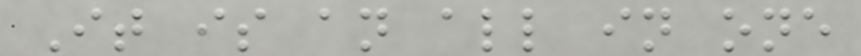It is an all in one
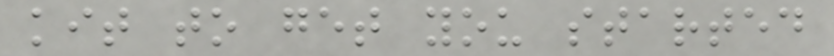kit to get you started
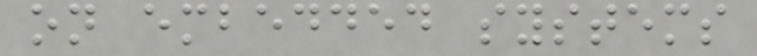on embedded systems
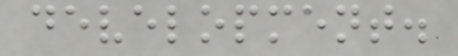development.
